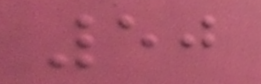50
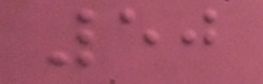50
